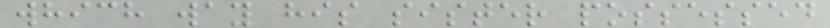which way his sister possessed
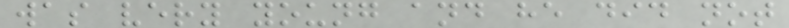was very young and he did not
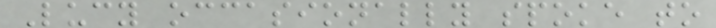Lucy occasionally spoke to
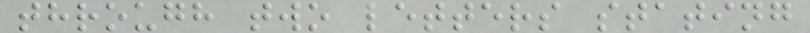through two letters stating
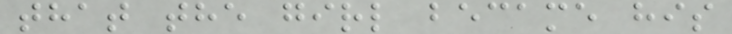that the girl became his
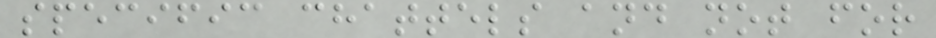specific chattels and not for
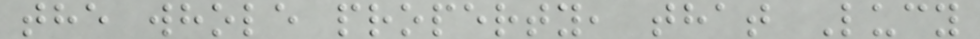the whole property, that Lucy
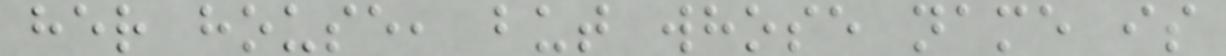her house, but whose name is
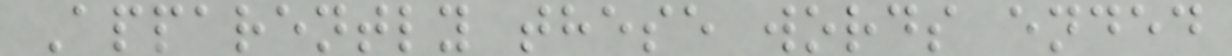Apparently these words ended
